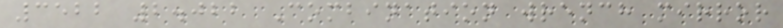3522 2.022 Combination wrench mirror
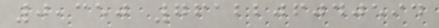0,350 7612206040594
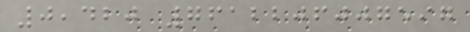0,420 7612206007597
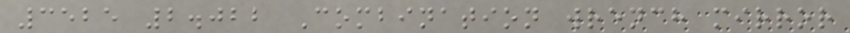3525 2.022 Combination wrench mirror
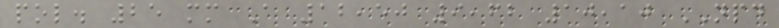pol. 25 mm A 12,50 9,62 10,10 NPD
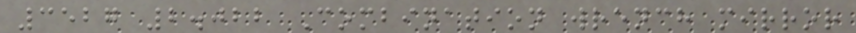3527 2.022 Combination wrench mirror
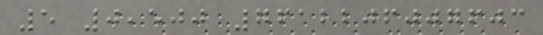5 0,500 7612206007603
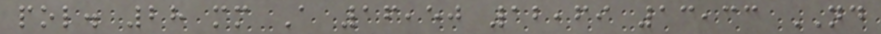pol. 28 mm A 16,50 12,69 13,33 ND
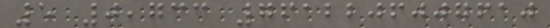5 0,733 7612206007610
